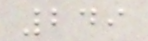249
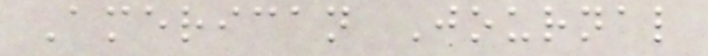American Journal
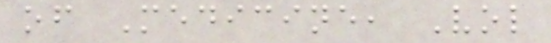of Medicine, Vol
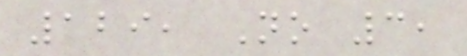129, No 3,
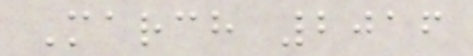March 2016
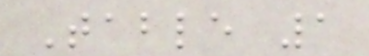Table 1
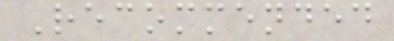Recommended
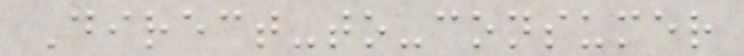Direct-to-consumer
